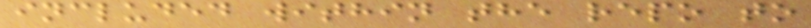included within the repo to
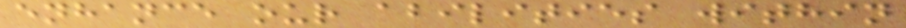enhance our abilities within
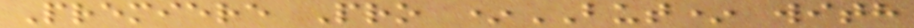Premiere Pro *BUT* with
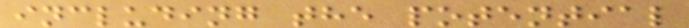including the potential
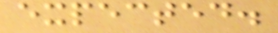expected.
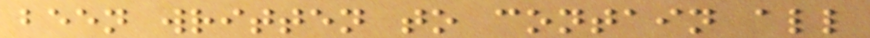been written to contain all
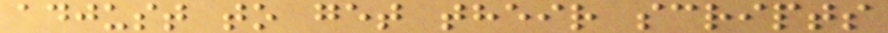adjust to get their scripts
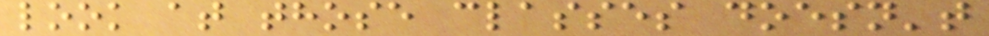look at those classes doesn't
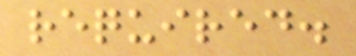required.
